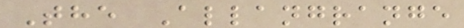The Allangrange
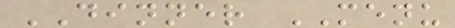DINNER MENU
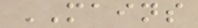MAINS
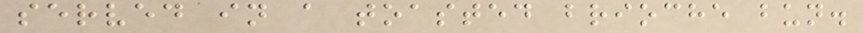served in a toasted brioche bun.
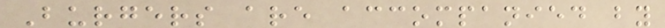Burgers are accompanied by
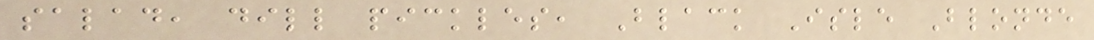salad, dill pickles, Black Isle Blonde
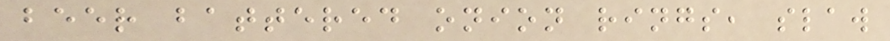beer battered onion rings, slaw
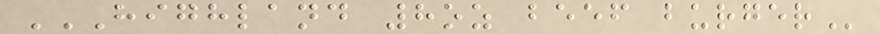HIGHLAND 8OZ BEEF BURGER
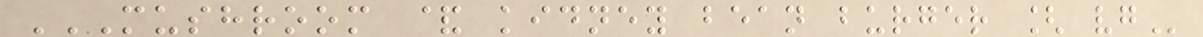MUSHROOM & KIDNEY BEAN BURGER [ VG
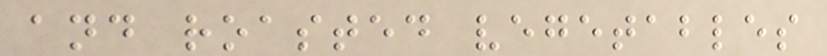and roasted vegetables
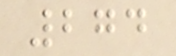274
